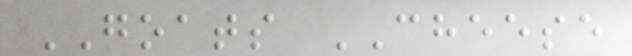GOATS CHEESE
